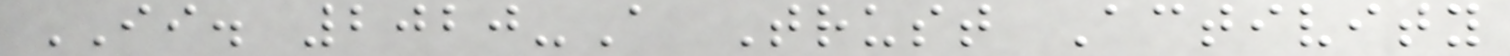II. 2020-A Trust Activity
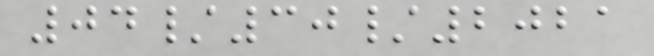04/30/2021
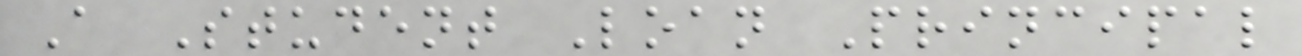A Student Loan Principal
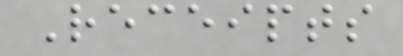Receipts
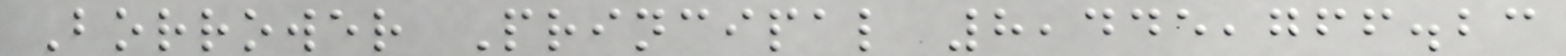Borrower Principal 8,445,766.23
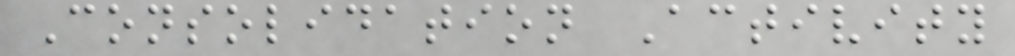Consolidation Activity
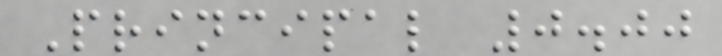Principal 0.00
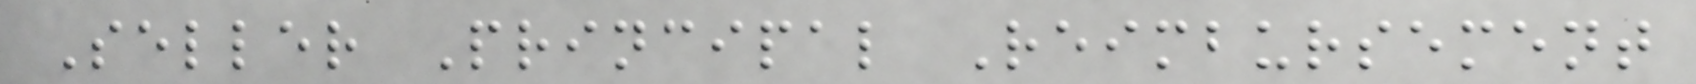Seller Principal Reimbursement
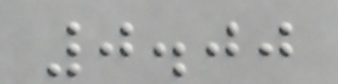0.00
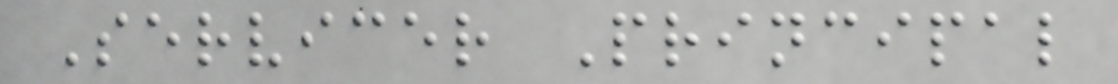Servicer Principal
